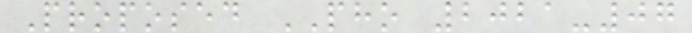Proposed PHO 2021-07
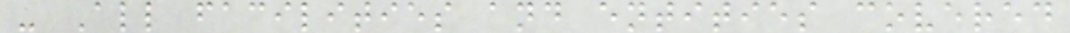- All facilities and entities covered
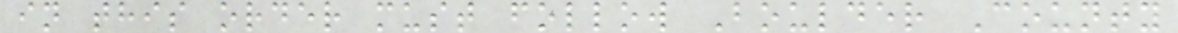in this order must follow Boulder County
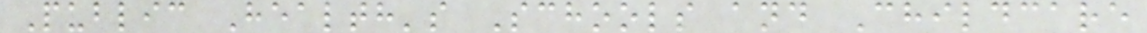Public Health's Schools and Childcare
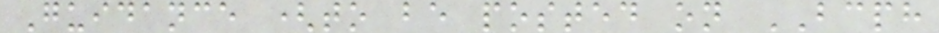Guidance (to be posted on BCPH
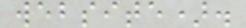website).
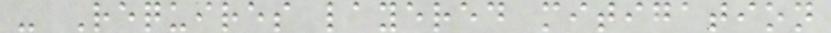- Requires layered mitigation
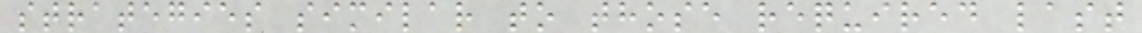strategies similar to those required last
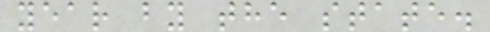year by the state.
